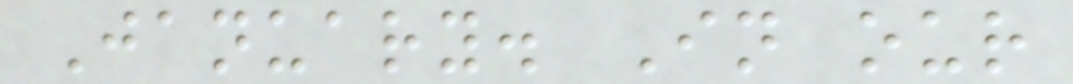January. In our
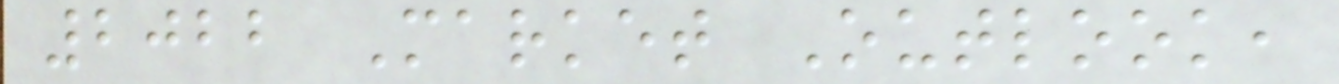2022 Market Outlook,
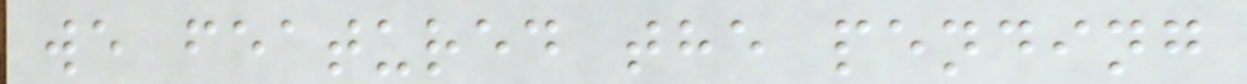we featured the pending
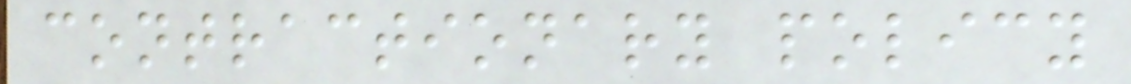contractionary policy
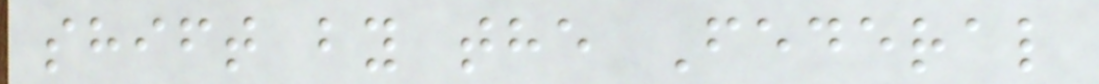shift by the Federal
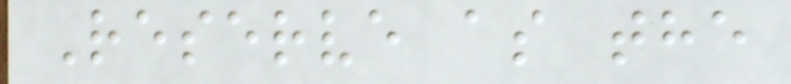Reserve as the
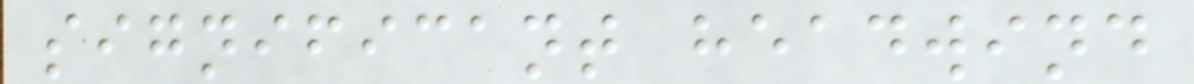significant headwind
